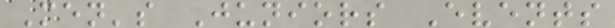Men's Juniors Events
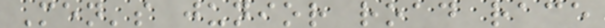Men's junior road race
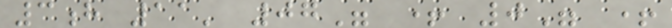3h 11' 07" + 0" +
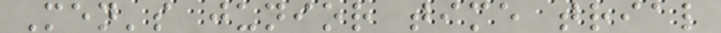Men's junior time trial
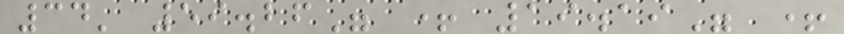34' 59.26" + 19.19" +
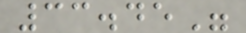33.45"
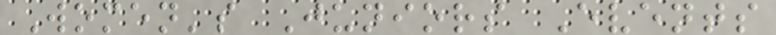Women's Juniors Events
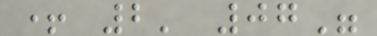+ 2' 07"
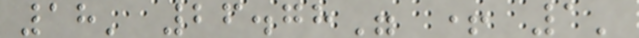18' 26.78" + 1'
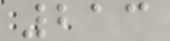213
